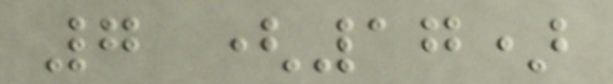7 (17)
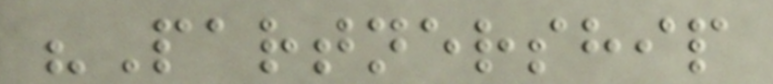"Partnership
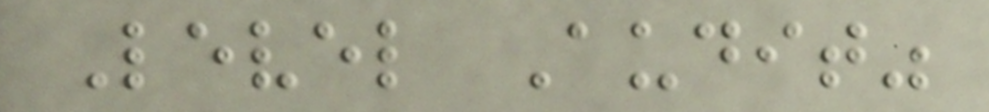Level Audit"
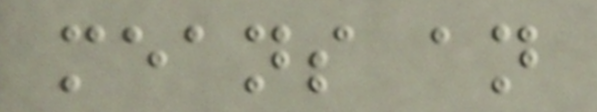means an
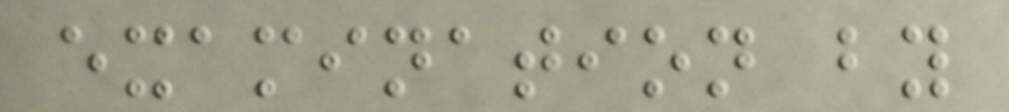examination by
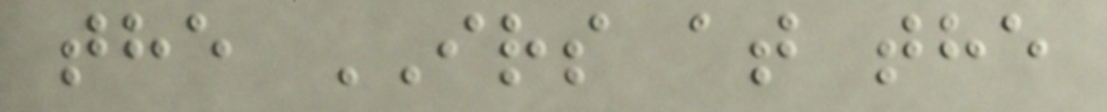the IRS at the
